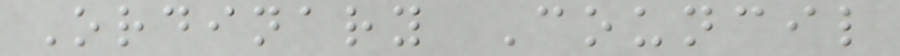Ordinary Council
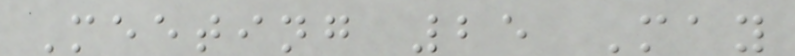Meeting 25 May
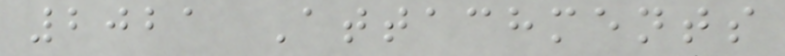2021 Attachments
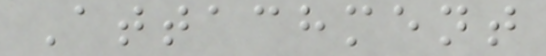Attachment
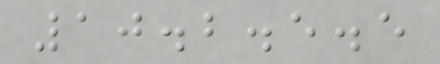10.2.5.5
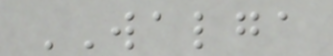WALGA
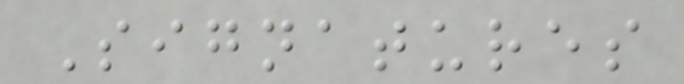Signatures
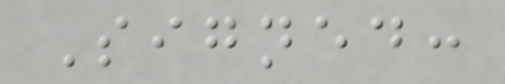Signed:
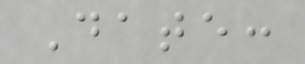Date:
